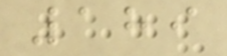189
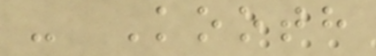- Kooth
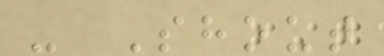- Shout
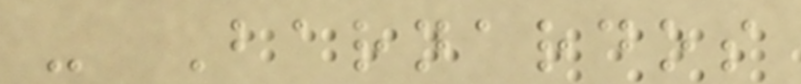- Barnardos
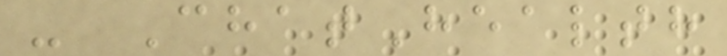- ChatHealth
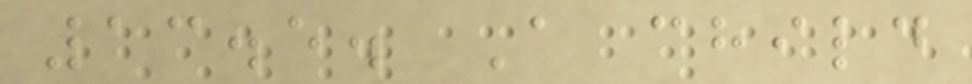13.5. A child
